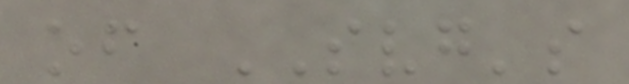of SVG's
